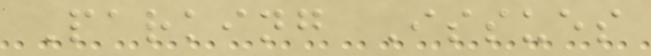Parking Issues
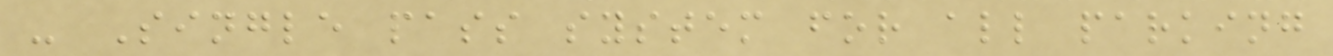- Single pass system for all parking
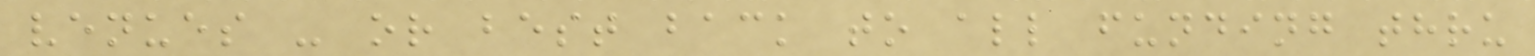venues - or best back to all funding thru
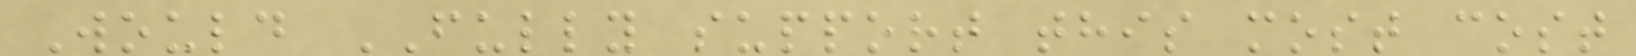Would FULLY support this most cost
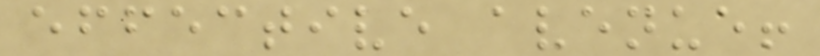effective avenue!
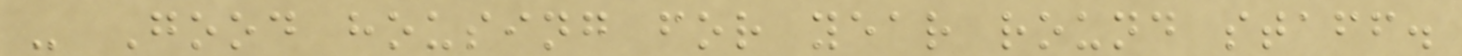- Good housing for year round staff.
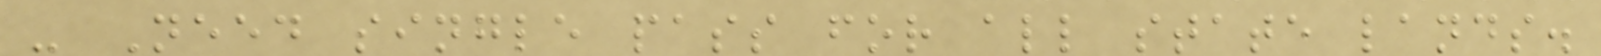- Need single pass for all state lands.
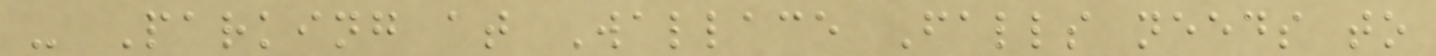- Parking at Wallace Falls needs to
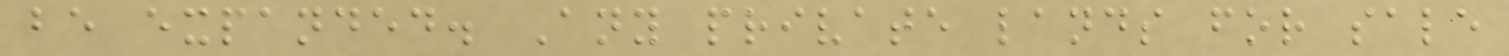be expanded. Any private lands for sale
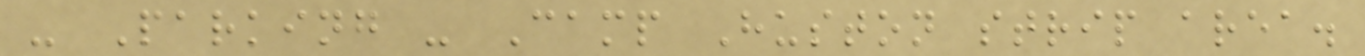- Parking - Camp Huston strip area.
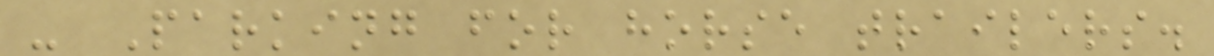- Parking for horse trailers.
